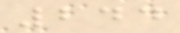244
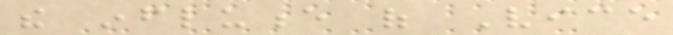the influence of Vice
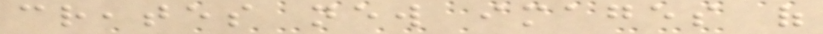creates new images of
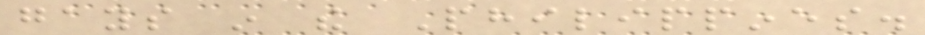gays in the Philippines.
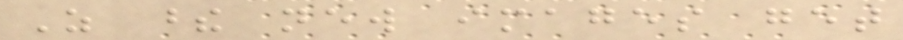As these new images get
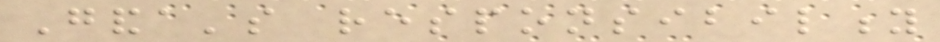Ganda's responsibility
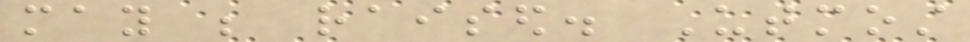may be raised. Utmost
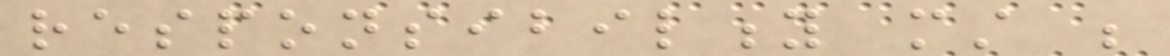responsibility must be
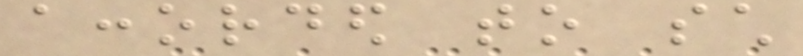accorded to such
